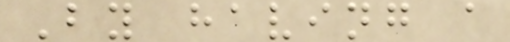By having a
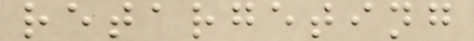retargeting
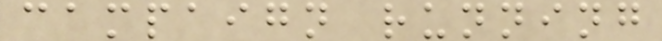campaign running
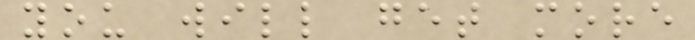you will get more
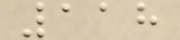118
